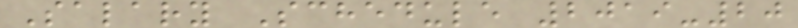Salary Schedule 2019-20
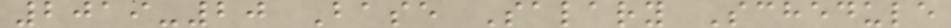2019-20 Base Salary Schedule
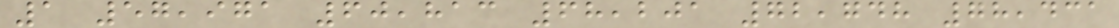1 57,971 60,813 68,201 72,748 78,431
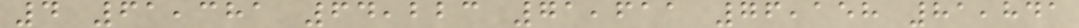4 61,381 64,223 71,611 76,158 81,841
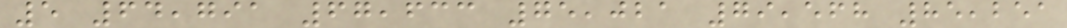5 64,791 67,633 75,021 79,568 85,251
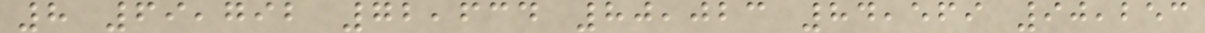8 69,792 72,634 80,023 84,569 90,253
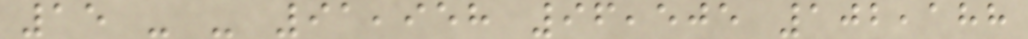15 - - 91,958 96,505 102,188
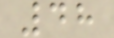48
